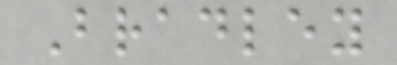Bradley
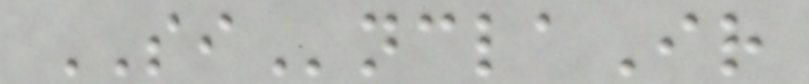SInclaIr
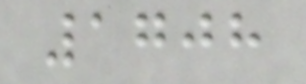1708
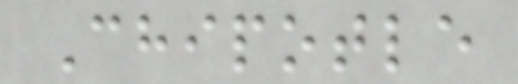Chipotle
